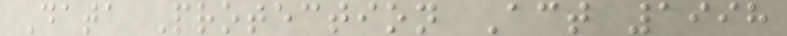Data Protection Act 1998
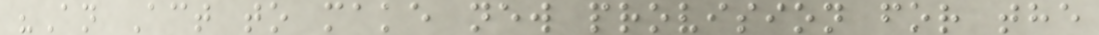"An Act to make new provision for the
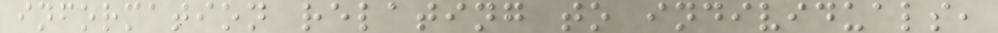information relating to individuals,
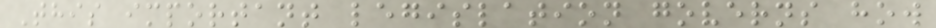This important legislation governs how
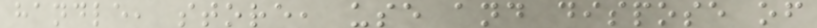handle, store, use and dispose of
